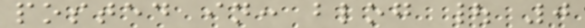posted in: blog | 0
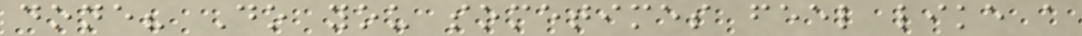done? Do you sometimes feel like a
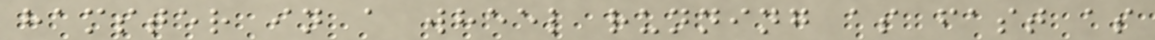hamster in a wheel running as fast as
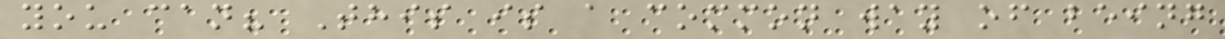you can? This is a common way of being
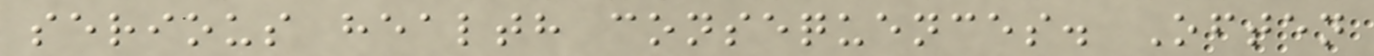serious health consequences. Often
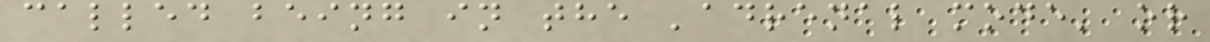called being in the 'adrenal mode' or
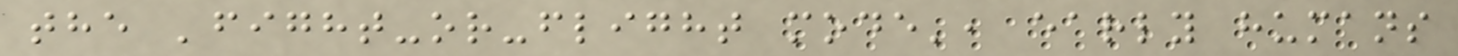the 'fight-or-flight mode', early humans
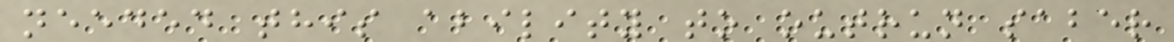needed this ability to outrun saber
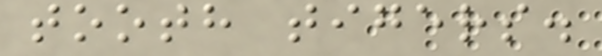tooth tigers.
